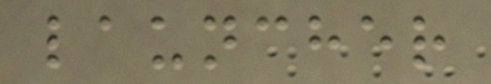launcher
